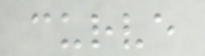curve
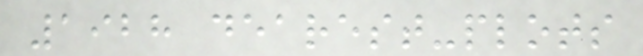1928 dearest-plots
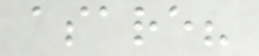asare?
